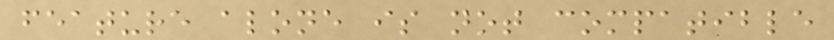feature alone is not compatible
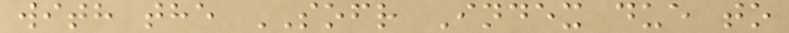with the SOFR Index due to
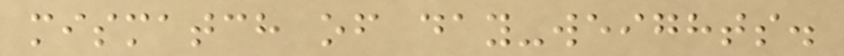mismatch of day-weights.
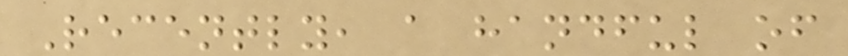Recently, a handful of
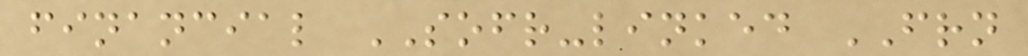financial SOFR-linked FRN
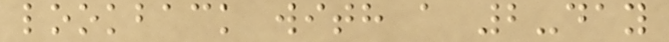lookback with a 2-day
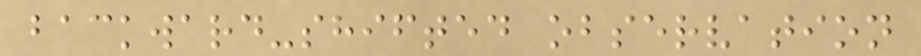backward-shifted observation
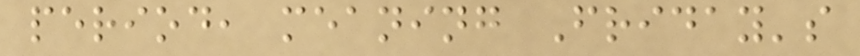period, meaning Friday's
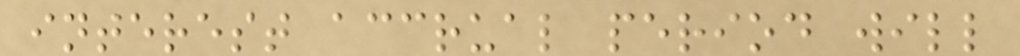interest accrual period will
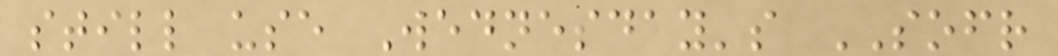still use Wednesday's SOFR
